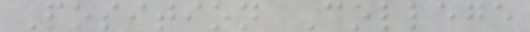Position College
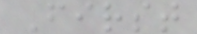First
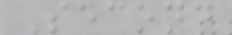Second
